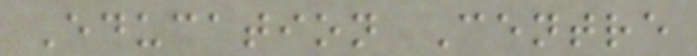Education Centre
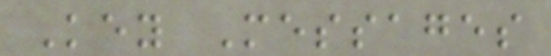Key Messages
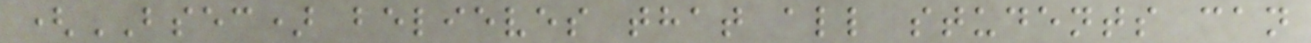(BSEC) believes that all students can
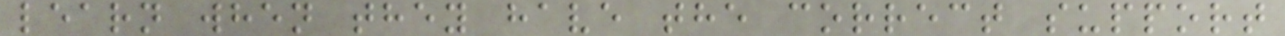learn when they have the correct support
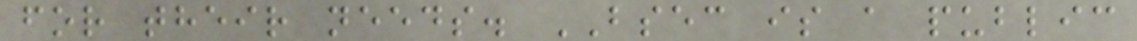for their needs. BSEC is a public
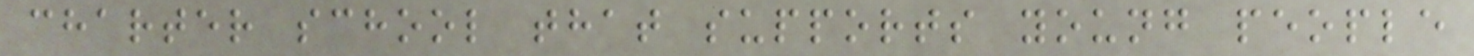charter school that supports young people
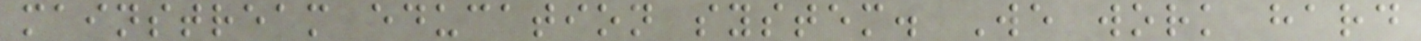mainstream education system. We work hard
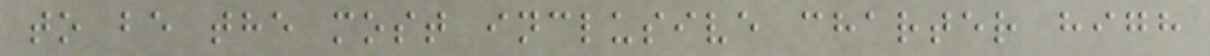to be the most inclusive charter high
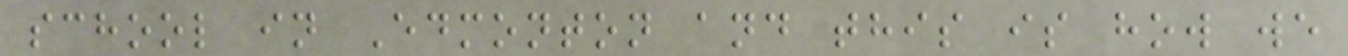school in Edmonton and this is how we
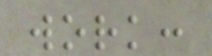work:
